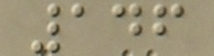146
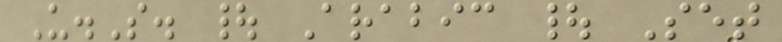U.S. | Arabic | Set
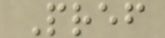Pref
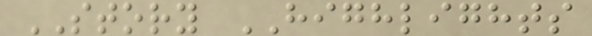STORY HIGHLIGHTS
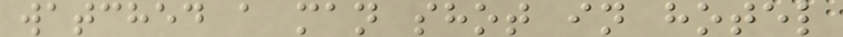watched a man shot in hotel
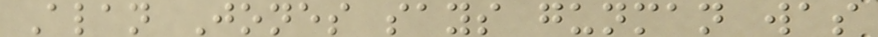Alan Jones says gunman was
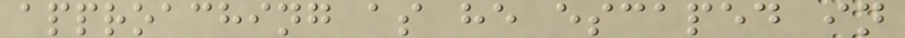approaching as he escaped in
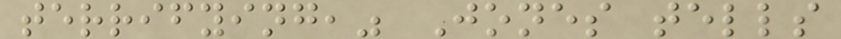terrifying," Jones tells
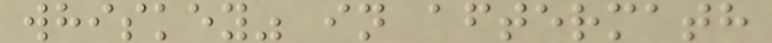whiskey" in aftermath
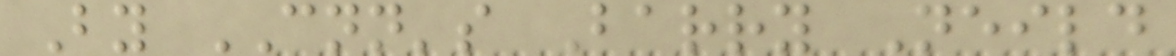By CNN's Barry Neild
